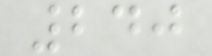240
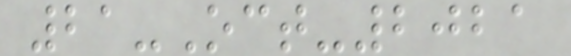21-Oct-2021
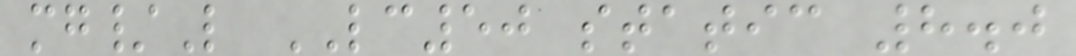mg/L LC50 static 8.0
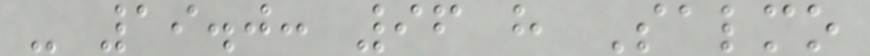- 19.0: 96 h Salmo
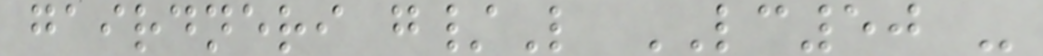gairdneri g/L LC50 -
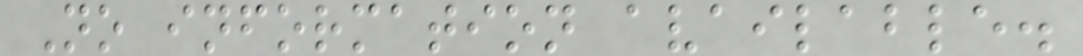No information available.
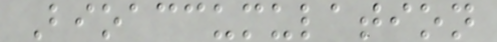Bioaccumulation
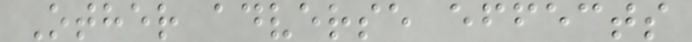Other adverse effects
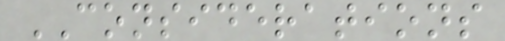CONSIDERATIONS
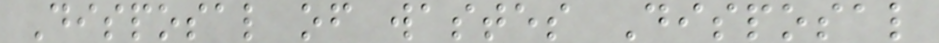Disposal of wastes Disposal
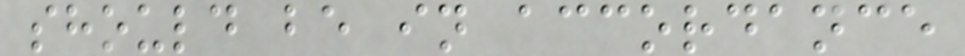should be in accordance
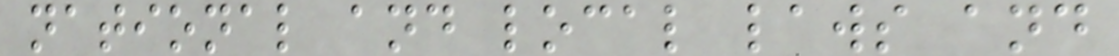national and local laws and
